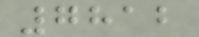7812
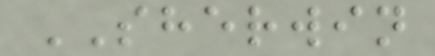SHERWIN
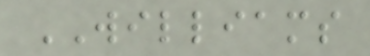WILLIAMS
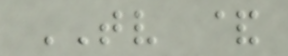TV &
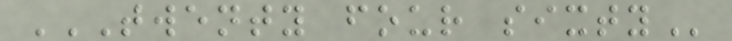TWENTY FOUR SIXTY
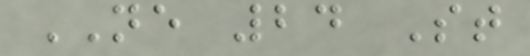NE 24 St
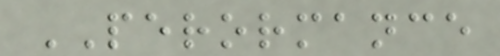PERORMANCE
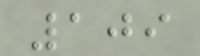109
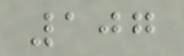107
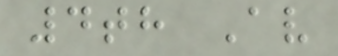4th Av
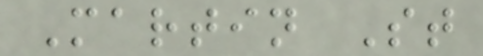Martin St
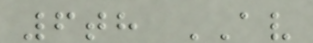6th AV
